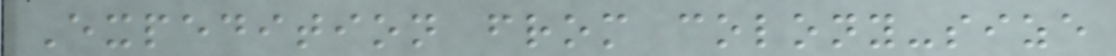Expedition from colony-size
